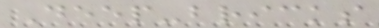Deep-bricks
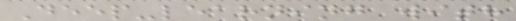Deep-learning with
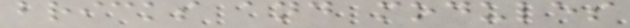bricks and modules
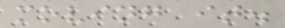moving it.
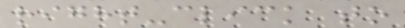right-click to
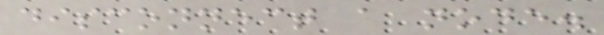disconnect a node.
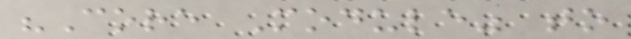"Core Module" to
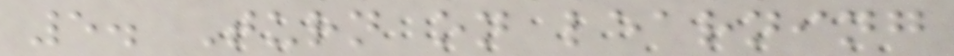5. Turn on learning
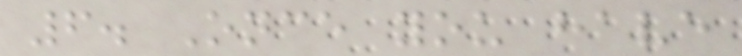6. Once you have
